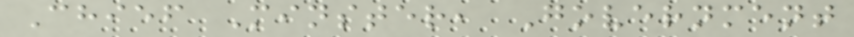Chief Minster, Government
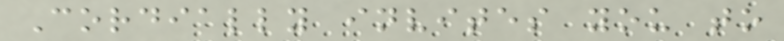Cordially invites you to
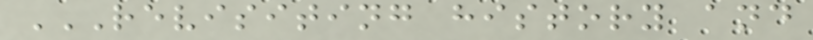REVISITING HISTORY AND
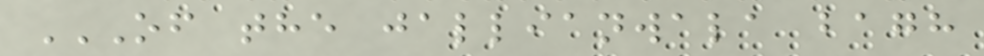OF THE JALLIANWALA BAGH
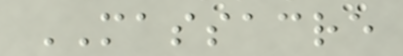MASSACRE
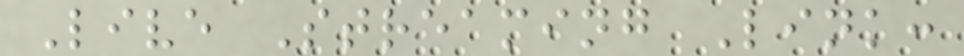Live Streaming Link:
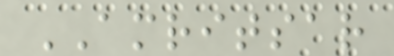AMRITSAR
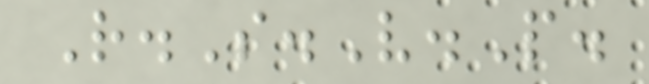R.S.V.P.
